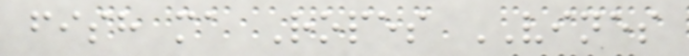fish ma Ropes VINES
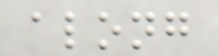along
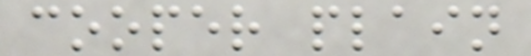cooper plain
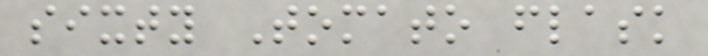sixty Tomato flask
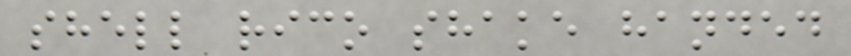shell rico shake handed
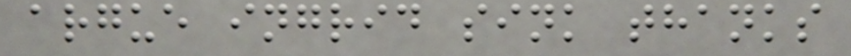argue ingrid sink thanks
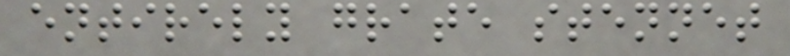entirely grate stennet
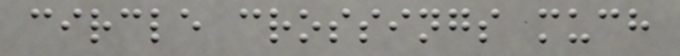circle crossings much
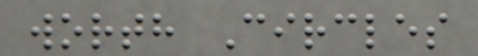worth Circles
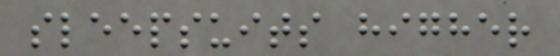sleepsuits higher
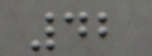42
